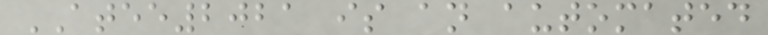ATEE2021 is an automated
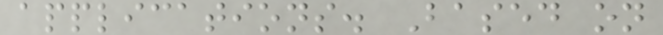applications. Based on
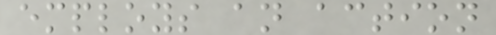employs an action
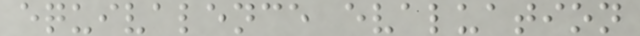equivalence evaluation
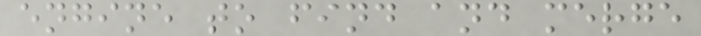engine to find and merge
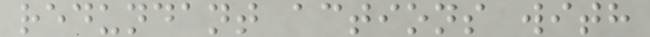redundant actions with
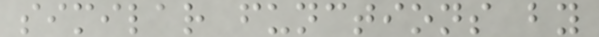similar functions by
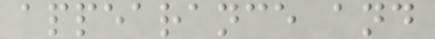appearance and
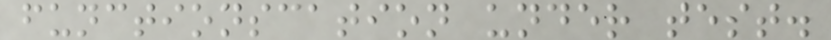functionscation under test.
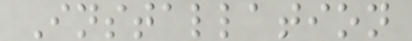Installation
